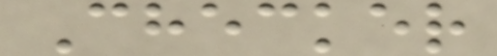Checker
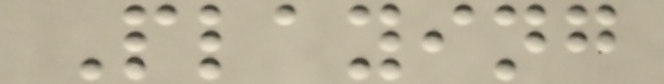Playing
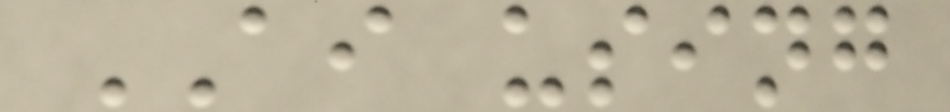AI using
